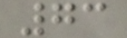73
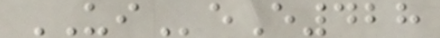UIeE428
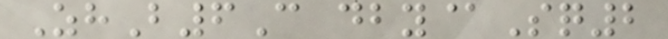ZhB6C dby@Sq2
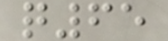q65
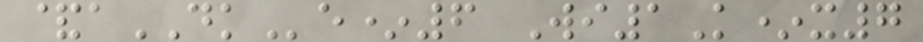&aDKe*6 Wi1K*x7
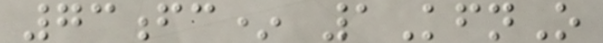73fc* 1KfnO
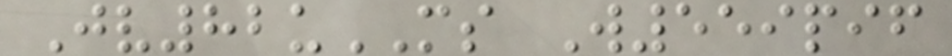Jv82uMS W559pif
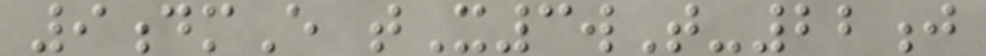9dmE tX3wT-22j
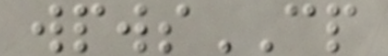wpwsCP
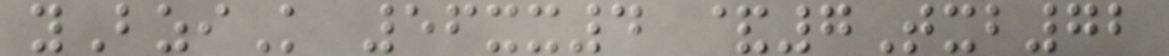yBziK 56xx4 &7Txb72
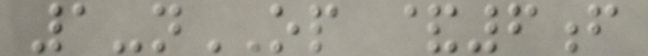1-nOP &6f
